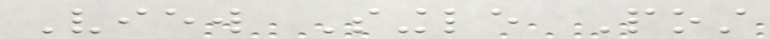View Single Post
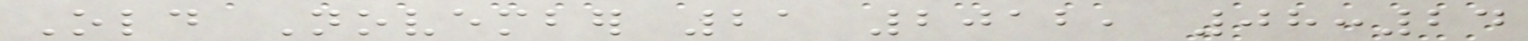Old November 21 2012, 08:24
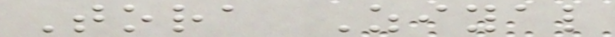Tora Ziyal
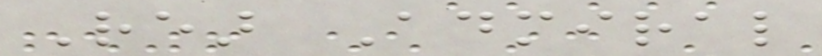Rear Admiral
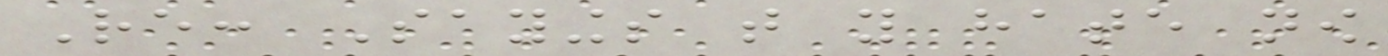Re: Sayings that you hate now
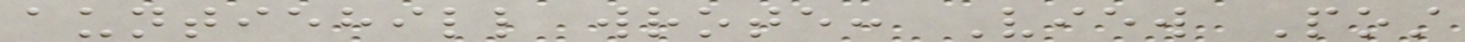auntiehill wrote: View Post
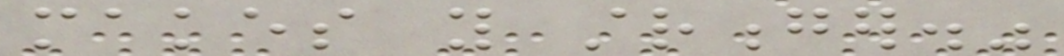makes you stronger."
